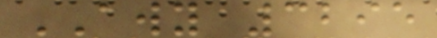AWY 3295
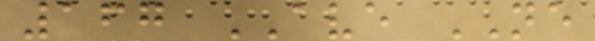167 AVE NE
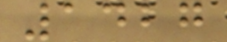1427
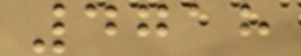4718
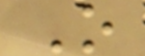O
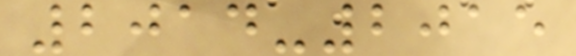2014-2015
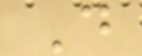D
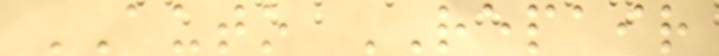AUTO REPAIR
